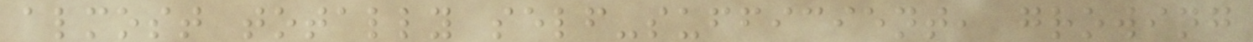almost totally self-sufficient, growing
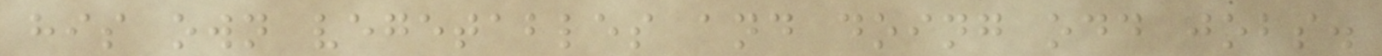his own vegetables and doing odd jobs.
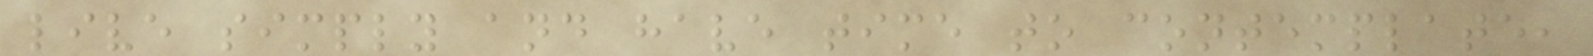live simply and have time to contemplate,
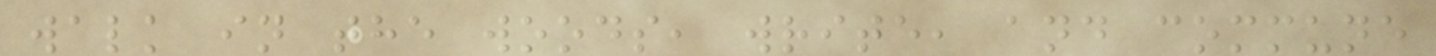walk in the woods, write, and commune
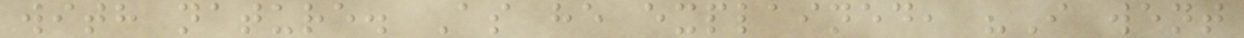with nature. As he explained, "I went
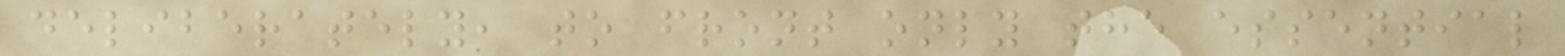deliberately, to front only the essential
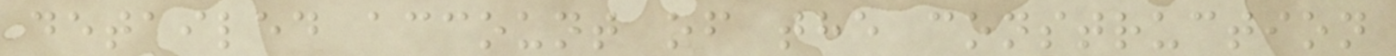detailed account of the construction
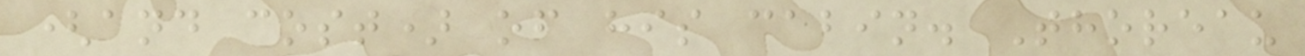(and cost) of his cabin. Thoreau
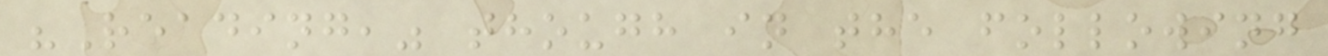"Reading," though in the following
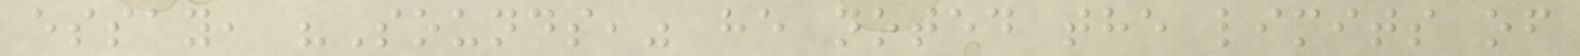essay, "Sounds," he noted the limits of
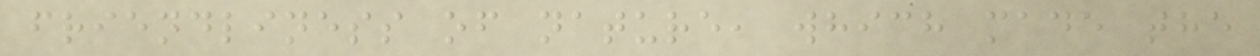friendliness of nature, which made the
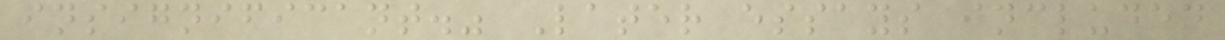insignificant." Later essays included
